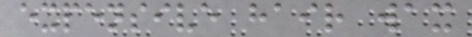expensive hair wax
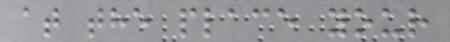at the place your
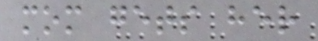mom gets her
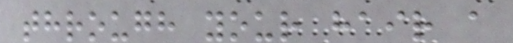through your hair a
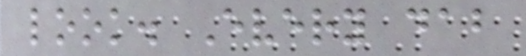look. Every dab
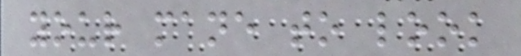your mane to look
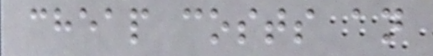cheap costs an
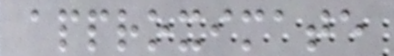approximate
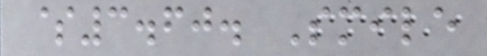$3.60. Smile
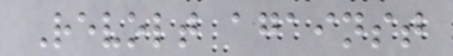Revolt against
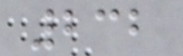232
